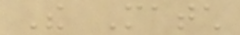The Match
